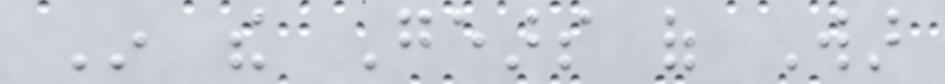In the Gears of War
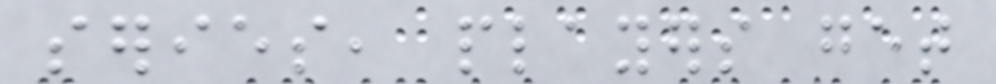series, players get
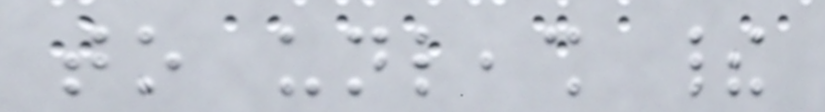to unleash their
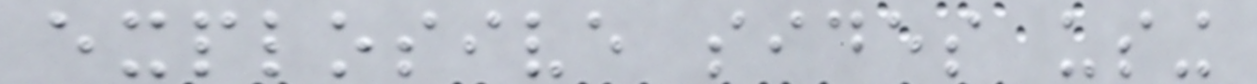explosive sides using
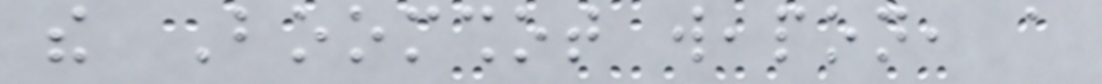the Boomshot weapon, a
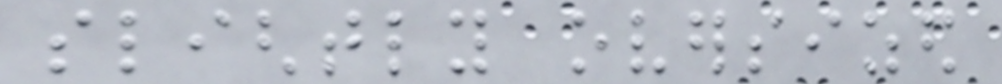slightly oversized
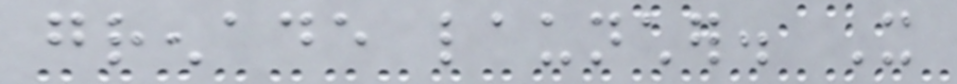grenade launcher. It
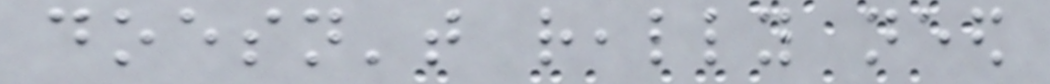doesn't really need
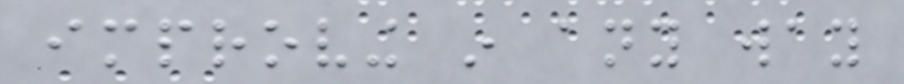improving in any way
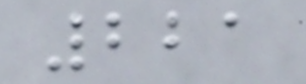221
